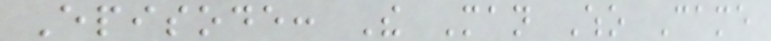Episode: The Man Who Came
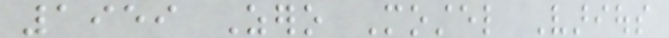1959 Zero Mostel Various
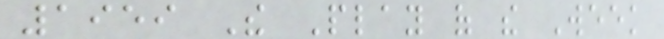1959 The Play of the Week
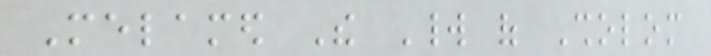Melamed The World of Sholom
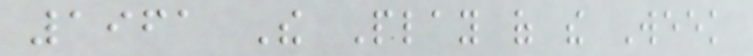1961 The Play of the Week
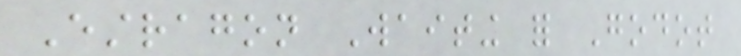Estragon Waiting for Godot
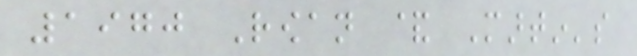1970 Rowan & Martin's
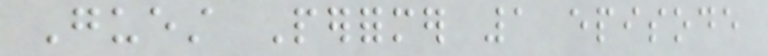Guest Performer 1 episode
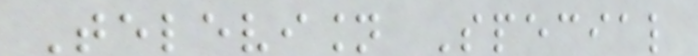Television Special
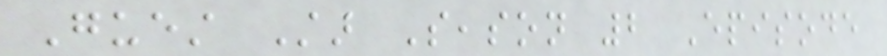Guest Star Season 2 Episode
